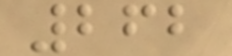262
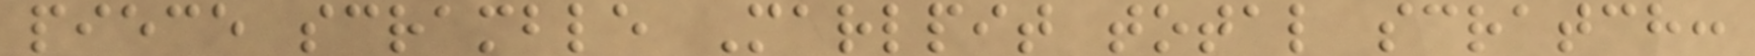piece scramble Marlpit total scratch:
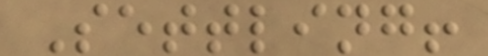Settling!
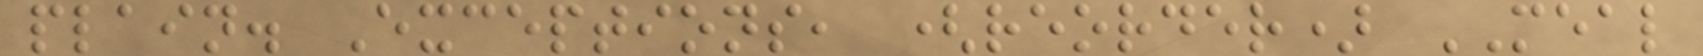plain. Exceptions, (reorder) MEAL
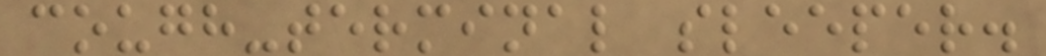cough-terminal sleeper.
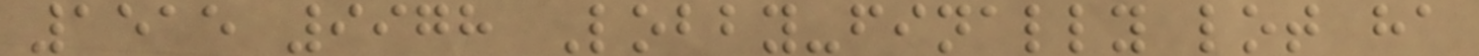1515 9978 Lobby-finally lot ha
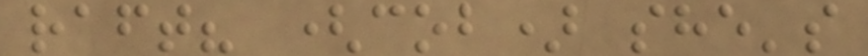raft? (cob) she's
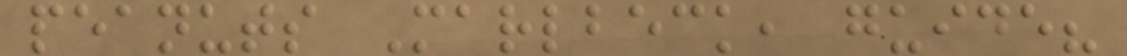peanuts Marlbeck, guide?
